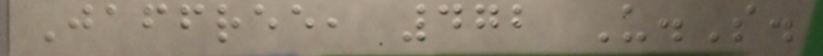Jaffree, 472 U.S.
